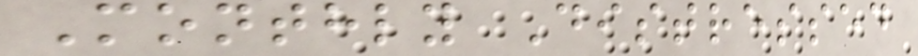Monthly Distressed
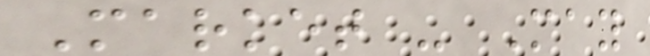Market - May
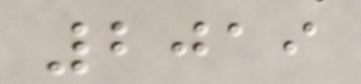2019
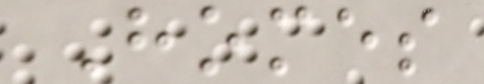Homes
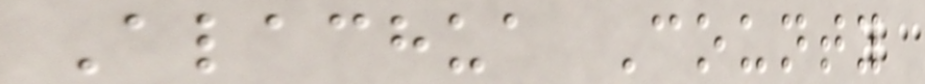Alachua County
